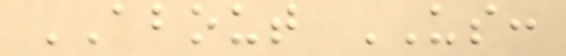ABOUT US:
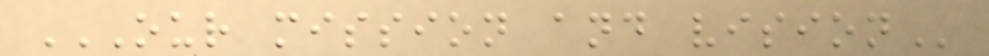OUR MISSION AND VISION
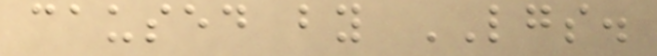caused by LGS.
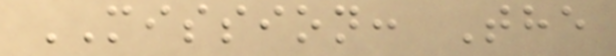MISSION: The
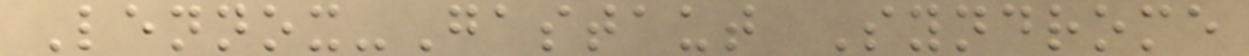Lennox-Gastaut Syndrome
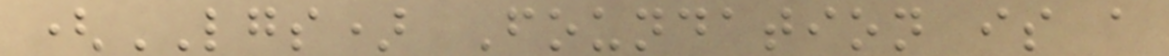(LGS) Foundation is a
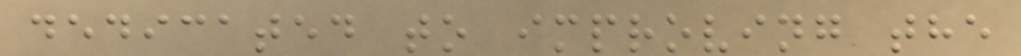dedicated to improving the
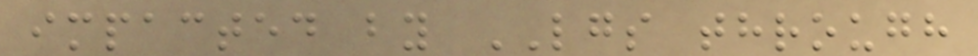impacted by LGS through
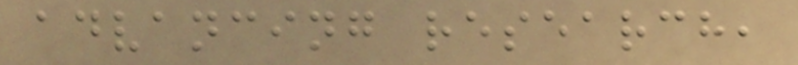advancing research,
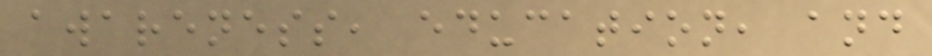awareness, education, and
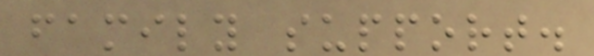family support.
